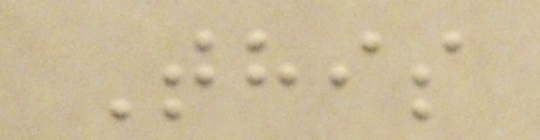This
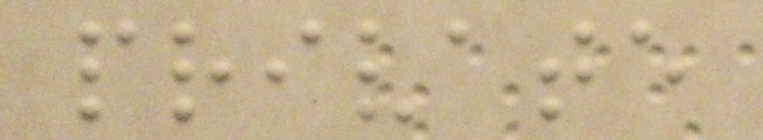private
